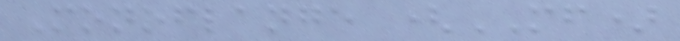Monoflange (MF)
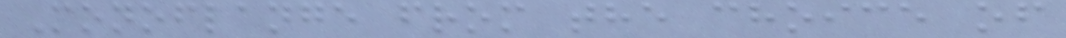Monoflange from the choice of
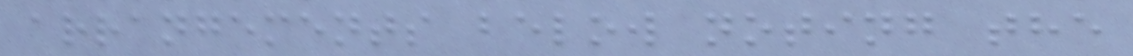arrangements below noting the
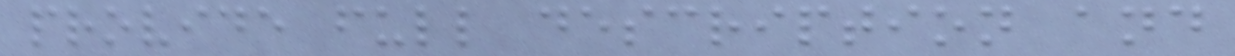provide full description and
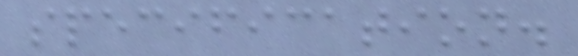specification.
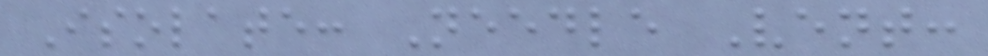Isolate: Needle Vent:
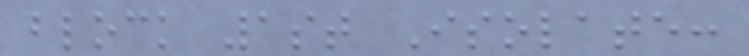block 1st Isolate:
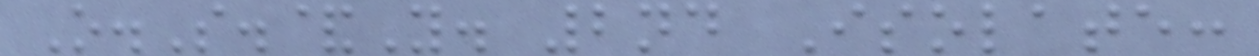O.S.&Y. 2nd Isolate:
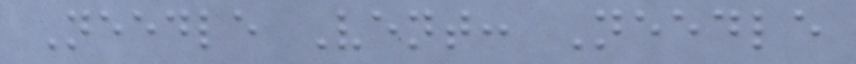Needle Vent: Needle
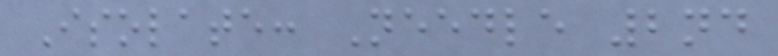Isolate: Needle 2nd
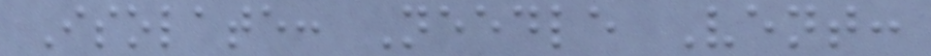Isolate: Needle Vent:
